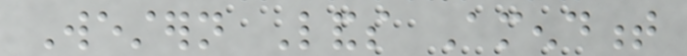Western Lands Amendment
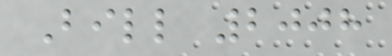Bill 2008
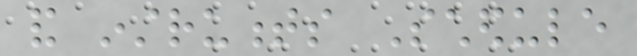and instruments Schedule
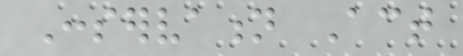Conservation Act
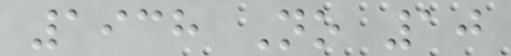1938 No 10
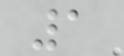1
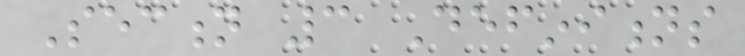Section 3 Definitions
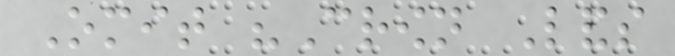Omit "Crown Lands
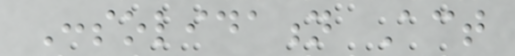Consolidation Act
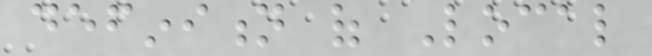definition of Local
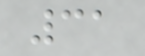31
